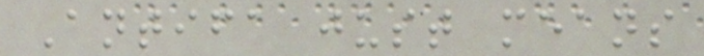Antifa just means
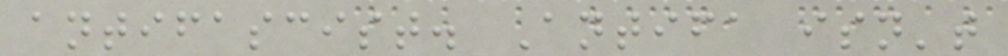antifascist. Antifa isn't
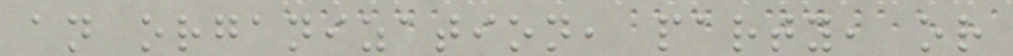an organization, party, or
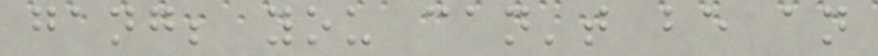gang; you can't be an
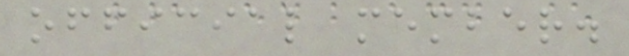official member.
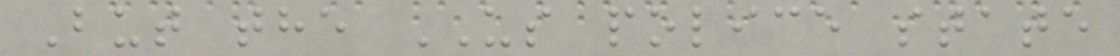But the US police state
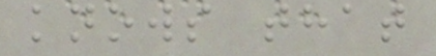knows that
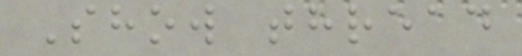Show thread
